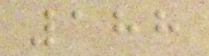188
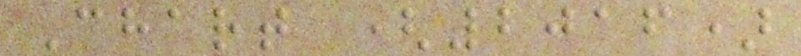Chart (2016)
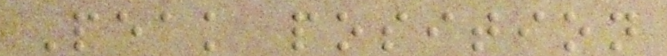Peak position
